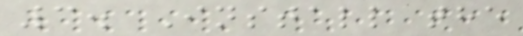3. Install the
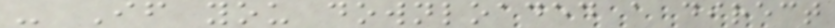- If you downloaded a direct
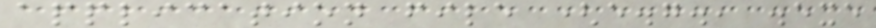application file (e.g., .exe
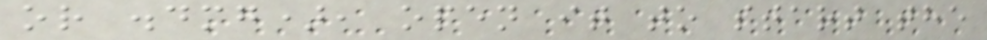or .dmg), open it to start the
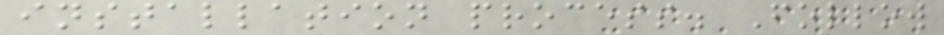installation process. Follow
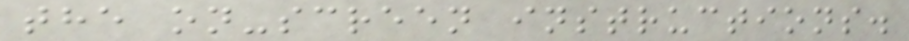the on-screen instructions.
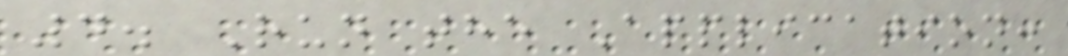4. Run the Application:
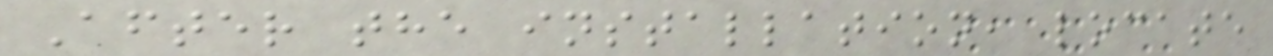After the installation, locate
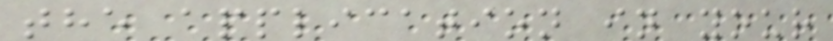the application in your
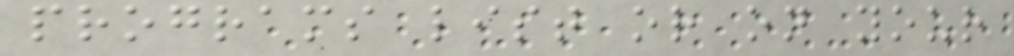programs list or on your
